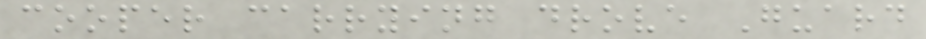cooper carrying drove Guard
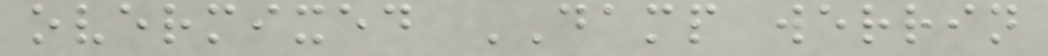overmixed DAMP werrin
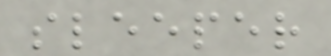sleeper
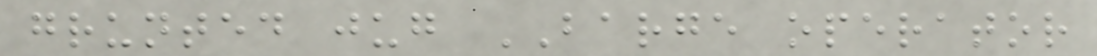grunted jug BARGE operator
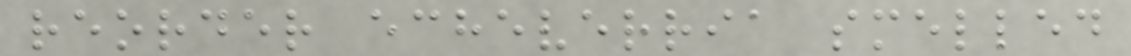reorder echeverria smelled
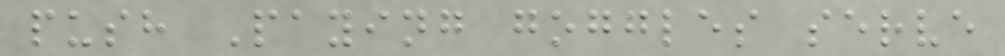push Paying goggles serve
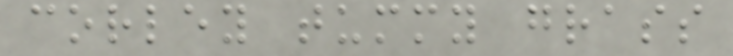corley tummy grass
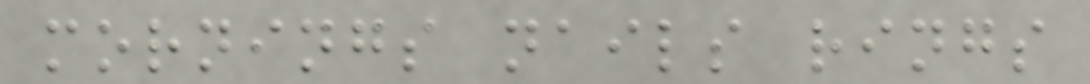mornings nails rings
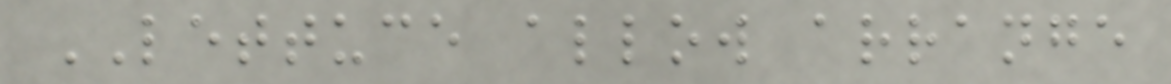LETTUCE allow arrange
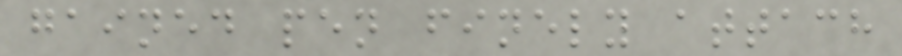gained pen finely attach
